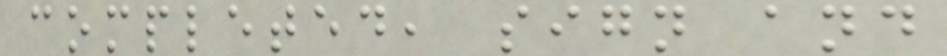completed, sign and
